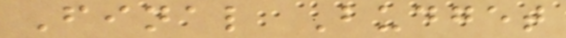Final Budget
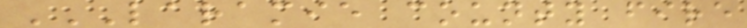LARAMIE COUNTY FIRE
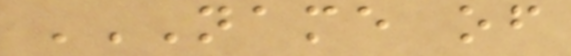NAME OF
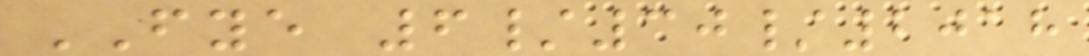FYE 6/30/2018
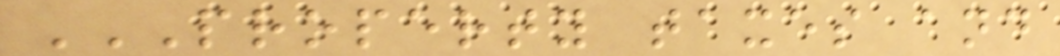PROPERTY TAXES AND
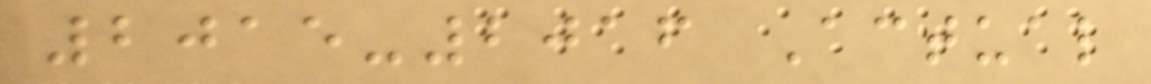2015-2016 Actual
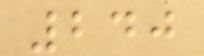240
